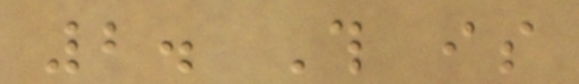2. This is
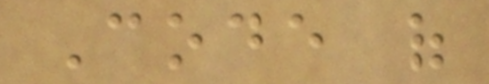Code of
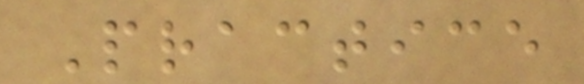Practice
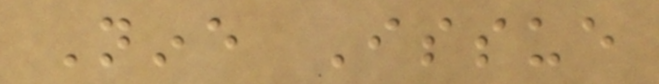Nine Issue
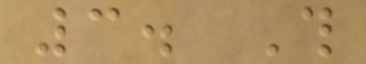3. This
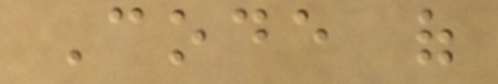Code of
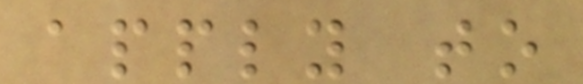apply to
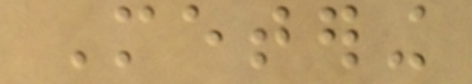Metering
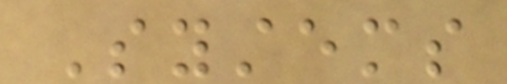Systems
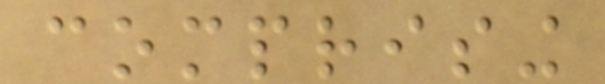comprising
